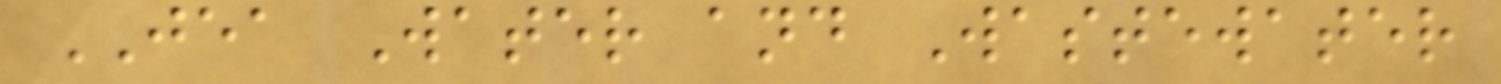JEA Water and Wastewater
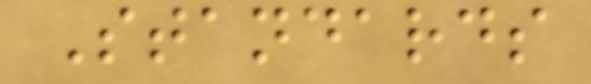Standards
